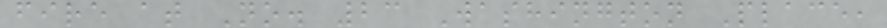fire at No. 23 Washington Place,
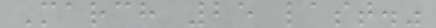March 25 last."
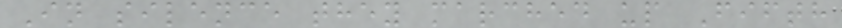In silence they marched up Fifth
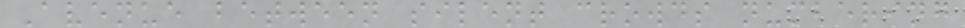Avenue between silent crowds numbering
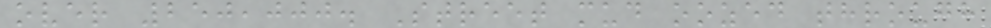over 250,000. Street mud oozed through
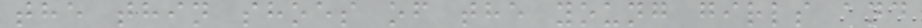the thin shoes of the young girls and
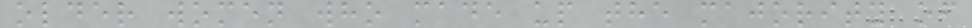older women who made up the majority of
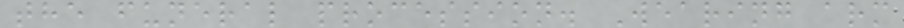the funeral procession. Wearing arm
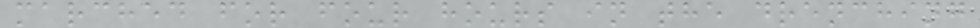marched for four hours in the drenching
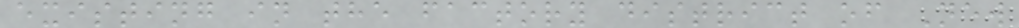existing in the factory district of New
